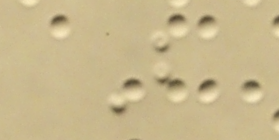B
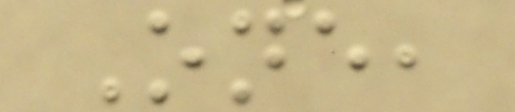One,
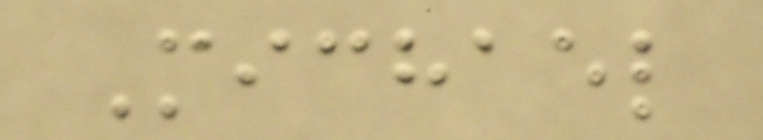Michael
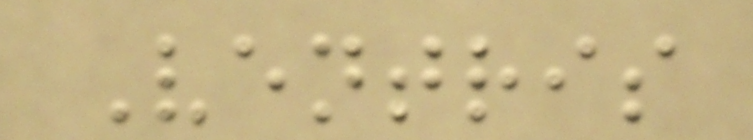Ventris
